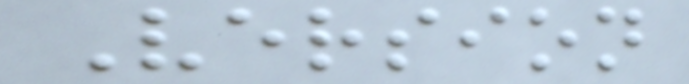Version
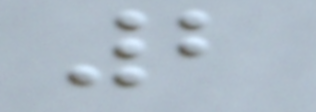2
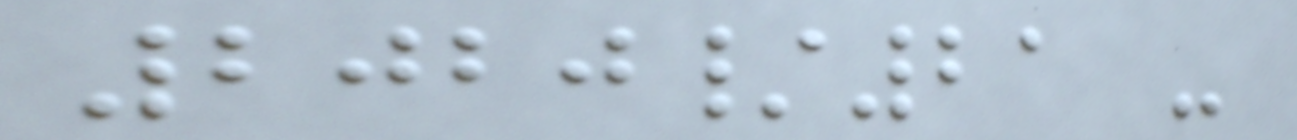2020/21 -
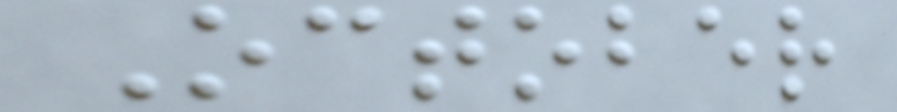October
